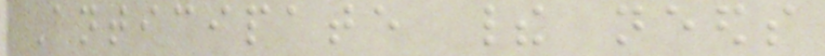Anticipate their needs
